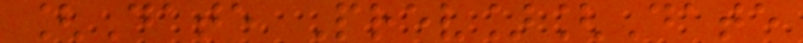[Date Prev][Date
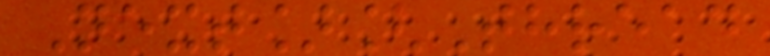Next][Thread
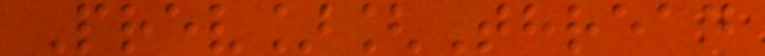Prev][Thread
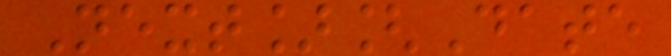Next][Date
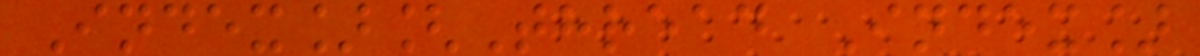Index][Thread Index]
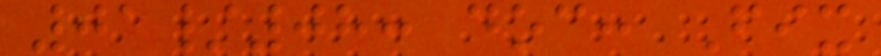01/08: doc: Fix
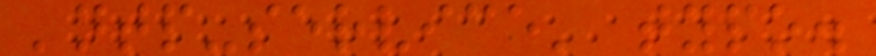'ntp-service' typo.
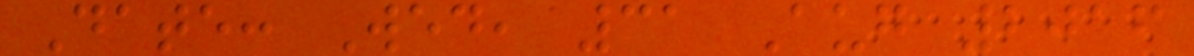Date: Wed, 31 Aug 2016
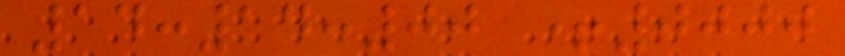14:14:00 +0000
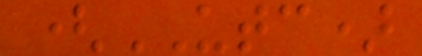(UTC)
